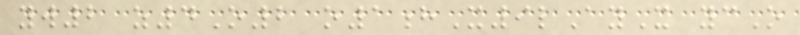yw2 z4O2 o1hX9lAyX ycO
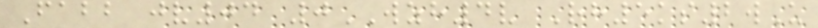Fabb jv04 0WZH4v Rh5ks2wU
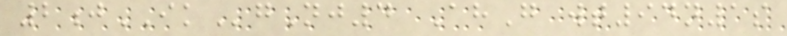2jIKgNj4 AhG wt94n1s
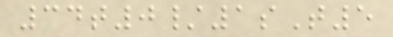34t0/1sT5
